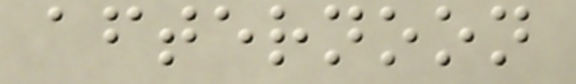afternoon
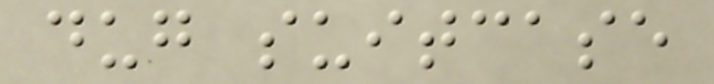dug suitcase
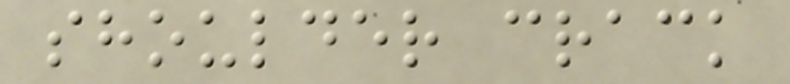shoulder crack
